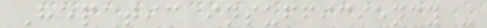Hepatic insufficiency -
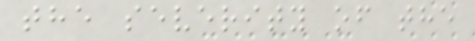the severity of the
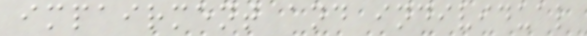impairment and individual
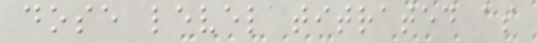dose level titrated as
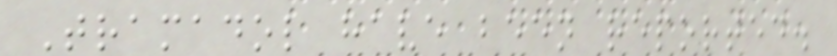Tramadol have been reported.
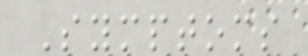Symptoms
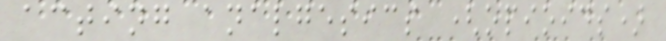acting analgesics (opioids)
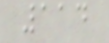114
